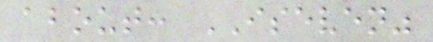about: ISEVEN"
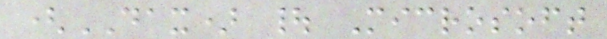(DAX) | Microsoft
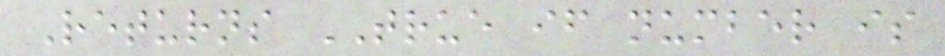Returns TRUE if number is
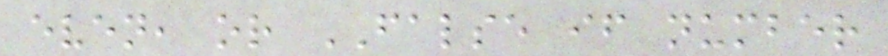even, or FALSE if number
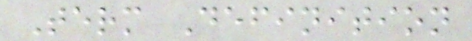Term Definition
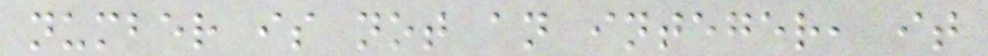number is not an integer, it
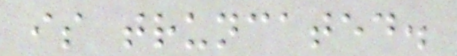is truncated.
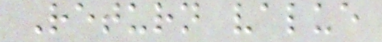Return value
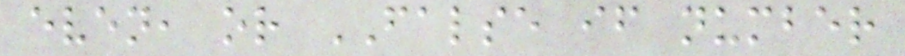even, or FALSE if number
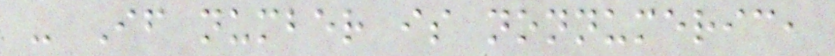- If number is nonnumeric,
